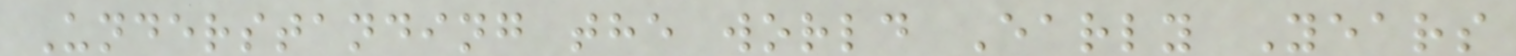Understanding the world Early Years
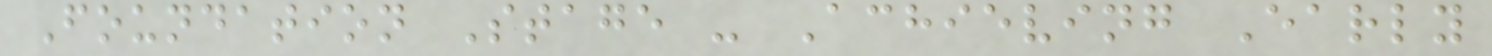Foundation Stage - Achieving Early
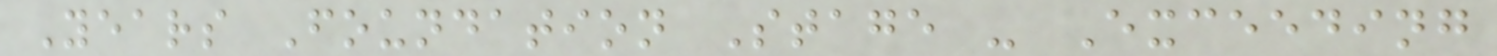Years Foundation Stage - Exceeding
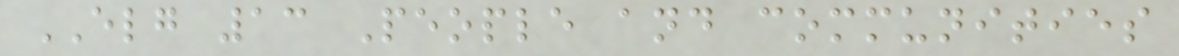ELG 13 People and communities
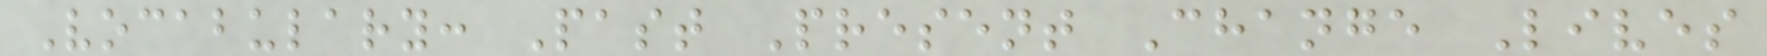Vocabulary: Past Present Change Lives
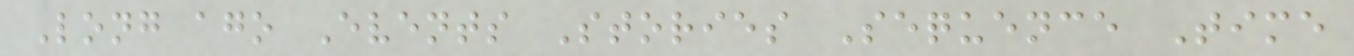Long ago Events Stories Sequence Time
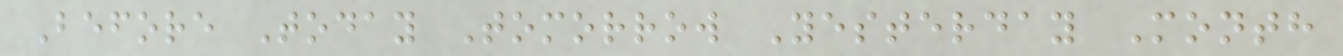Before Today Tomorrow Yesterday Month
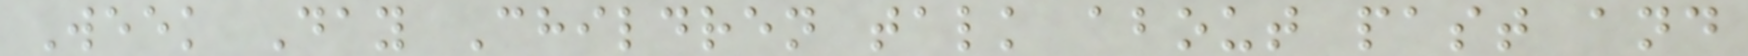Week Day Children talk about past and
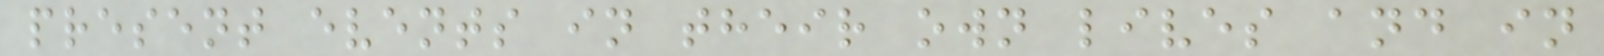present events in their own lives and in
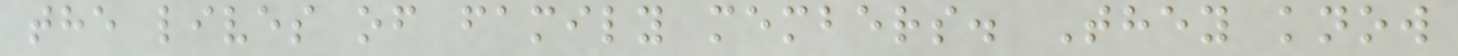the lives of family members. They know
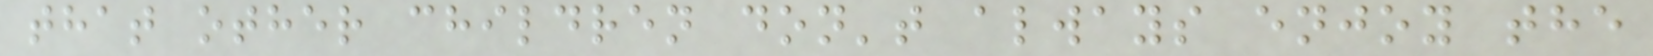that other children don't always enjoy the
